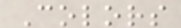Colors
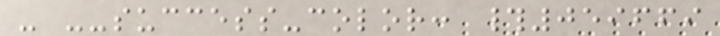- --success-color: #059669
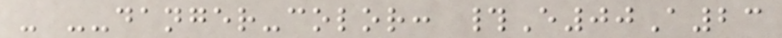- --danger-color: #E00A23
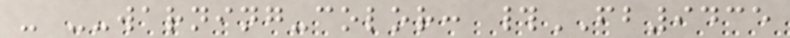- --warning-color: #FB9435
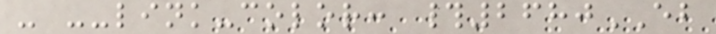- --link-color: #2680EB
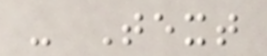- Text
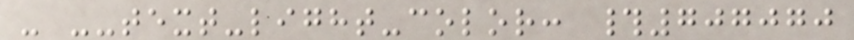- --text-light-color: #707070
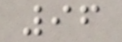96
